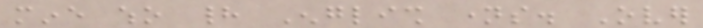mine who had English names. Over
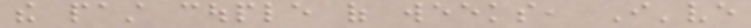the past couple of weeks, I've
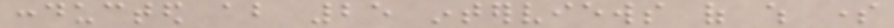conducted about 25 interviews of which some
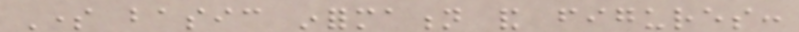Some basic information and figures:
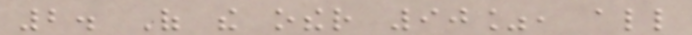2. Of the other 90%, all
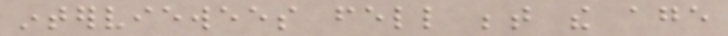interviewees fell between the age
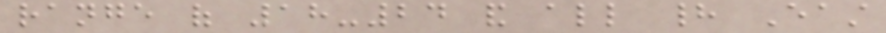range of 18-24 and all had East
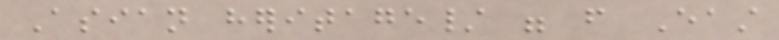Asian heritage/ were from East
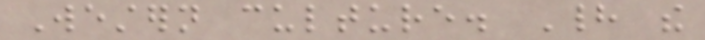Western culture. Had the
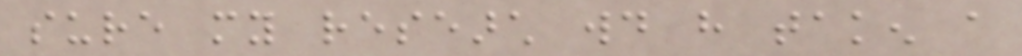sure my research would have taken a
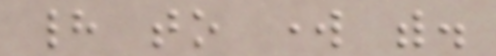had to work with.
